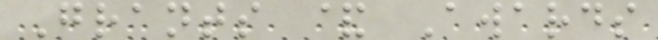Grants & Awards
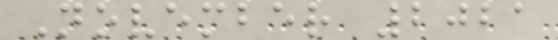November 2021
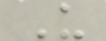U
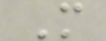M
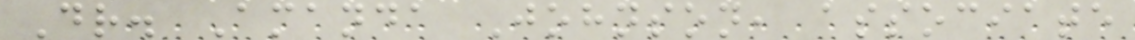Dr. Amanda Johnson, associate
